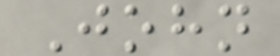John
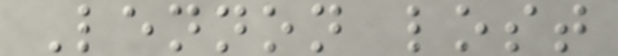Lennon lost
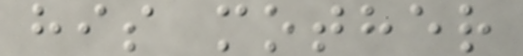his mother
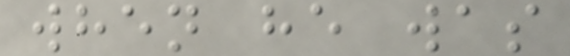when he was
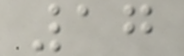17
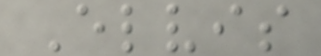Elvis
